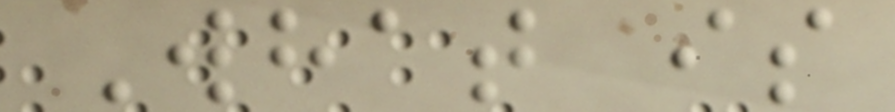What is
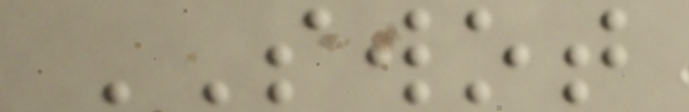SWOT
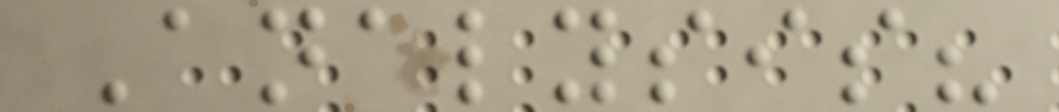Analysis?
